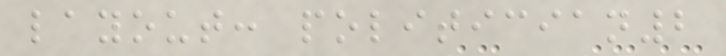layout: politician2
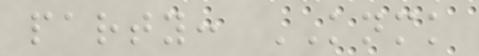party: KNMK
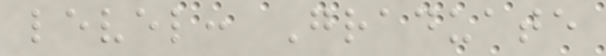level: Graduate
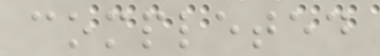completed
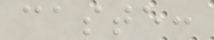caste:
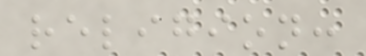religion:
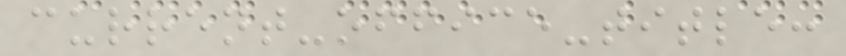current-office-title:
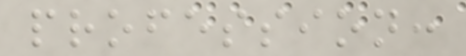profession:
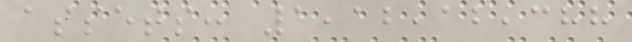assets: 1,12,12,388
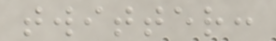twitter:
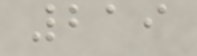219
